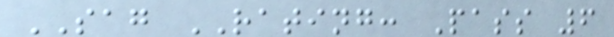SAG RATING: Pass 6
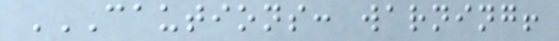CAUTIONS: WARNING!
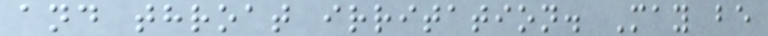and throat irritation. May be
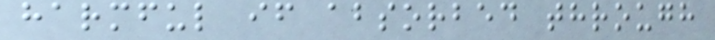harmful if absorbed through
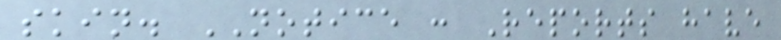skin. NOTICE : Reports have
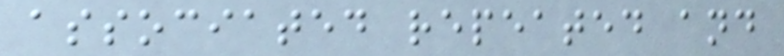associated repeated and
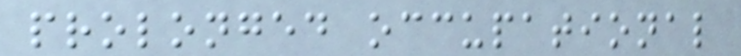prolonged occupational
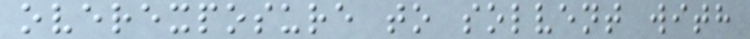overexposure to solvent with
